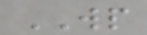WP
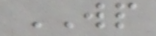WP
